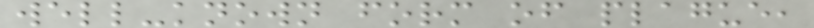well-known form of plague,
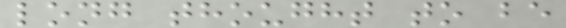long thought to be
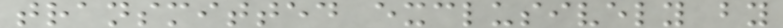transmitted exclusively by
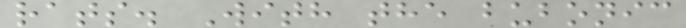rats. With the bubonic
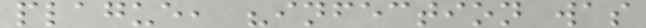plague, "infection was
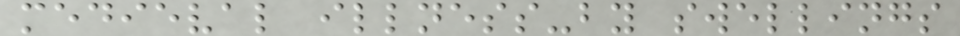medieval illness-by swellings
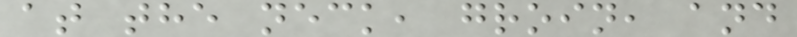at the neck, groin, and
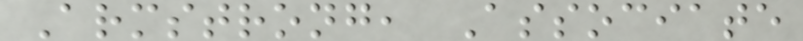Armstrong, Associate
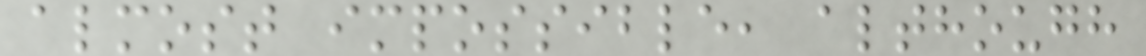almost impossible, although
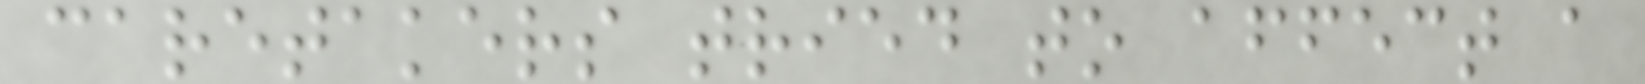caretakers tried to affect a
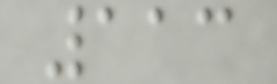113
